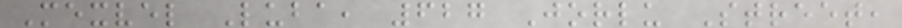Mexvel Luba, 627 Jorlu Street,
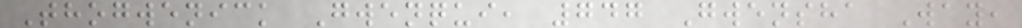Thogwenick Gwenqui, 747 Gwensha Way,
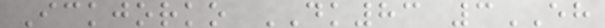Ickjorko DK83 3EH
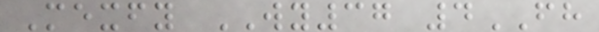Mexfy WY37 4FH
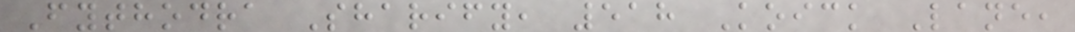Fythodra Sharify, 518 Koick Lane,
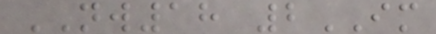NW18 2IM
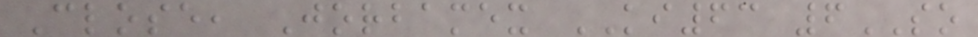Close, Jorbamex KI63 6SO
